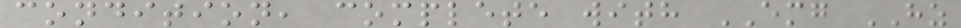condition, complete with EMG HZ
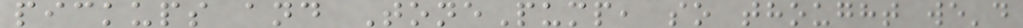pickups and TonePump, so thought we'd
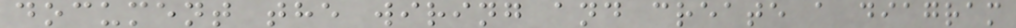document the wiring and create a diagram
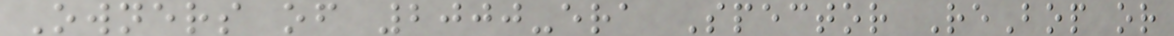Owners of 2000-era Spector ReBop or
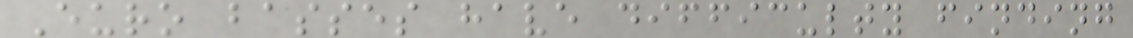Euro basses have difficulty finding
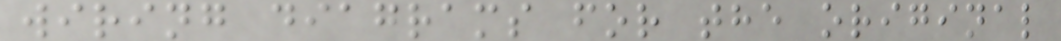wiring diagrams for the original
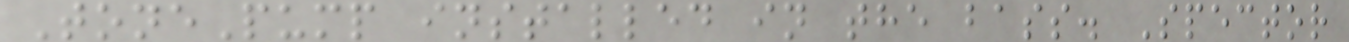TonePump installed in the bass. Spector
